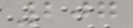207
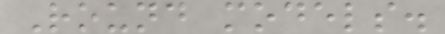Round models.
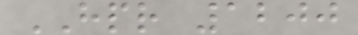HPR 1200
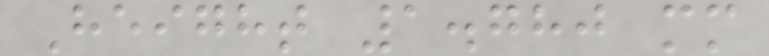Height 1.780 mm
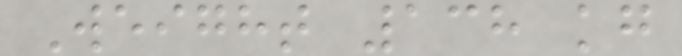Weight 138 kg
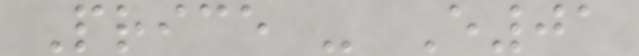Price - E01
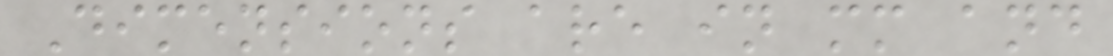Dimensions are in mm and
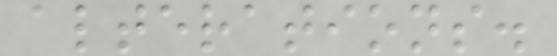alterations.
